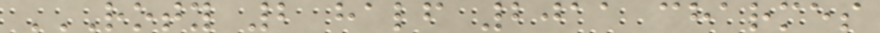ROTY 2 HALF 2011 CHARMES
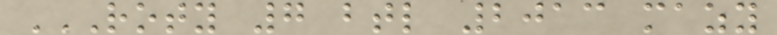ROTY 7 BTL 2013 MAZY
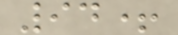94+
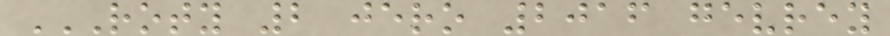ROTY 2 JERO 2016 GEVREY
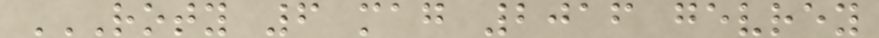ROTY 6 MAG 2016 GEVREY
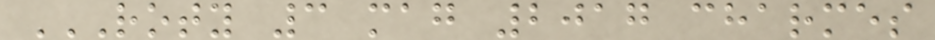ROTY 3 MAG 2017 CHARMES
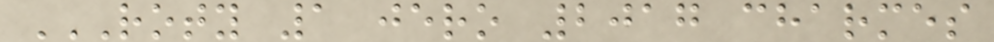ROTY 1 JERO 2017 CHARMES
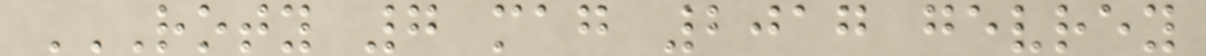ROTY 7 MAG 2017 GEVREY
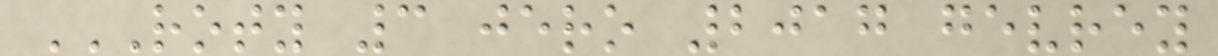ROTY 3 JERO 2017 GEVREY
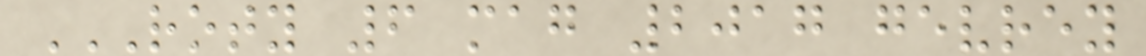ROTY 6 MAG 2017 GEVREY
